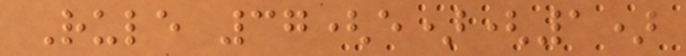Rule 37(e)(1)
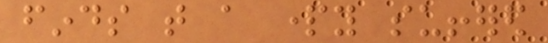finds that a party suffered
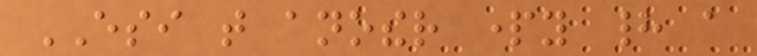ESI that another party had a
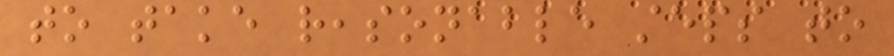to take reasonable steps to
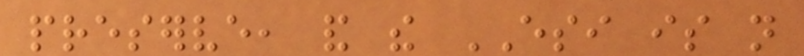preserve, and the ESI is not
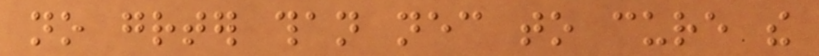no greater than necessary to cure the
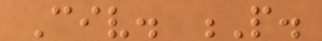Civ. P.
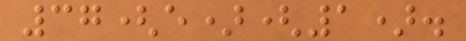37(e)(1).
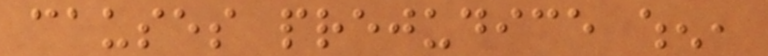causes prejudice when,
